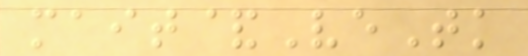mait&VeTk
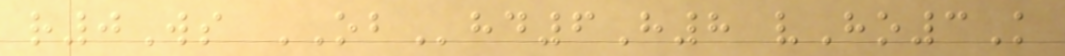r0Ws OBhd6H8 vHo3K
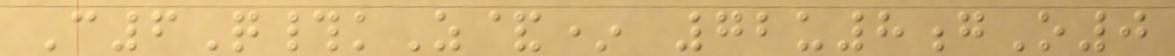C6Q#kZ&* 72u8gO0
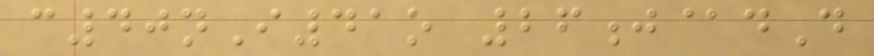c40nI41o 26j@dD
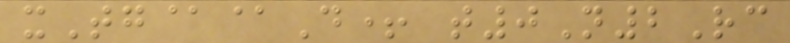xTg@@D+ t0N2Rc
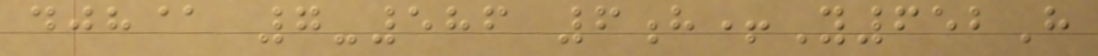djh@ 7-586 6h+Y652H
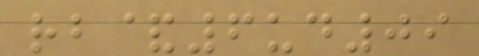rb&6ud09
